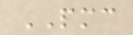PMC
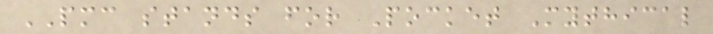PMC stands for Pocket Mythical
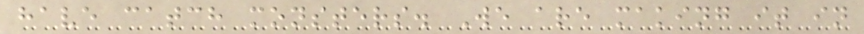have catch monsters. We are making it in
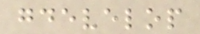gdevelop
